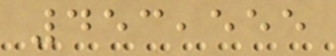453,555
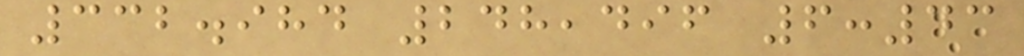332.984 248,496 6:43
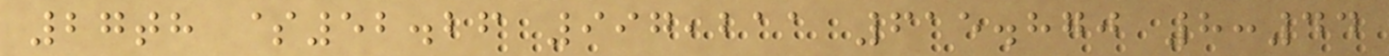27th $52.26 997,211 615.870 8:44
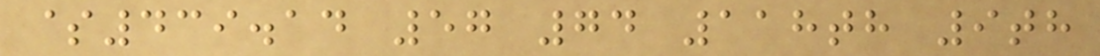$439.14 57 74 118th 9th
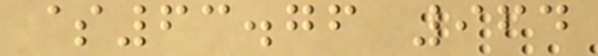$63.76 964
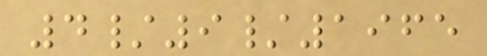4/9/1965
